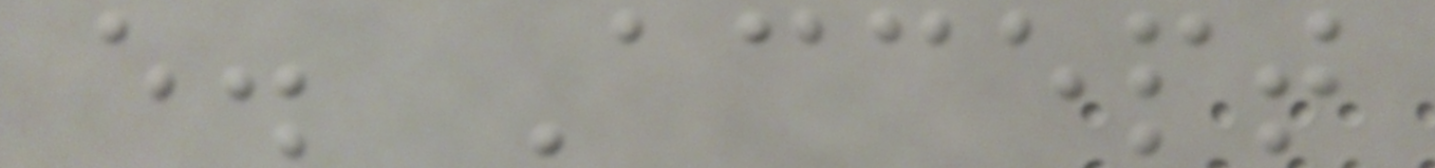e. Accept
